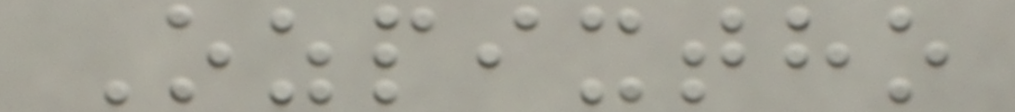Ozpixtho
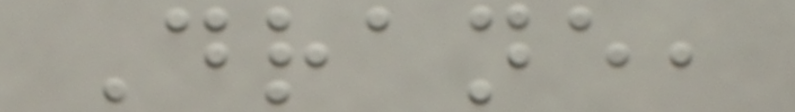Drane,
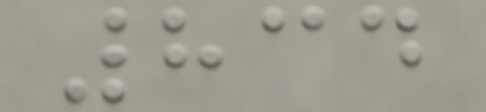834
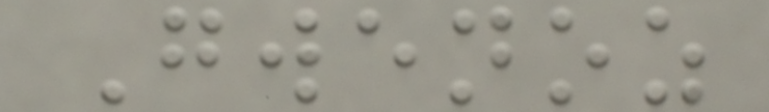Gwenoz
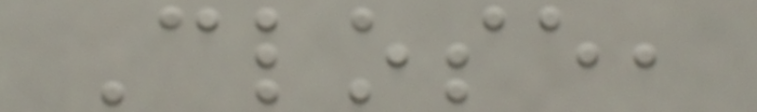Close,
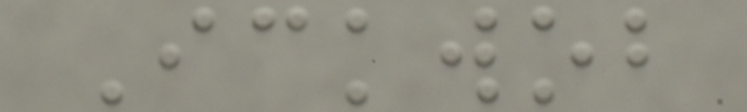Ickwob
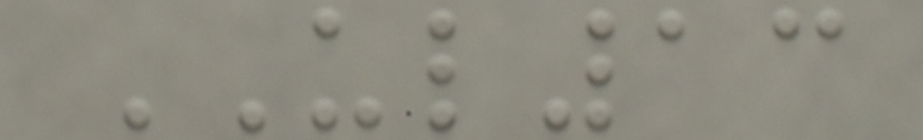UL13
